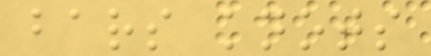bars knots
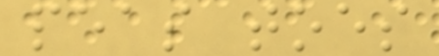peas toes
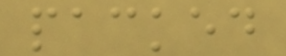packed
